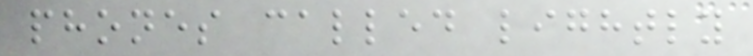phones called lightly
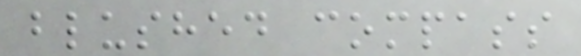blushed compass
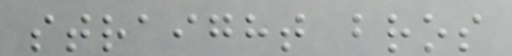straight bros
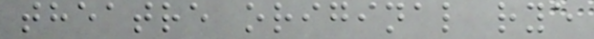theatre original rye
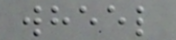wheel
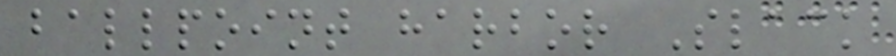ballpoint harbor Slack
